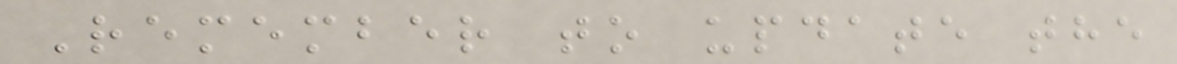Remember to update the
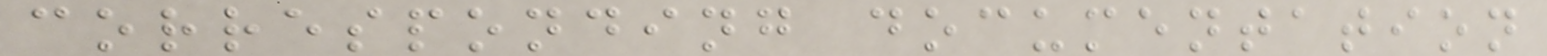corresponding documentation
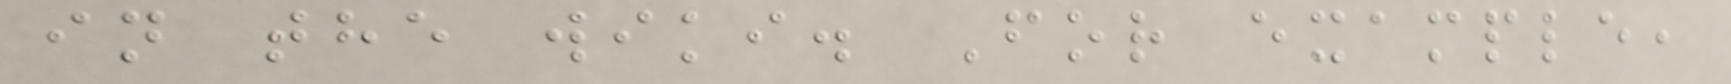in the wiki. For example,
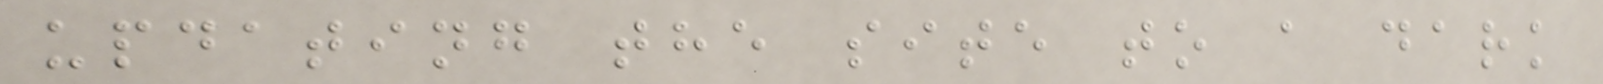updating the site to a dark
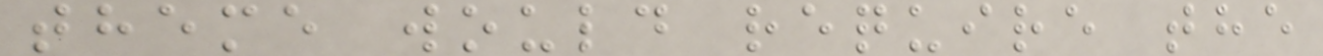theme would require the
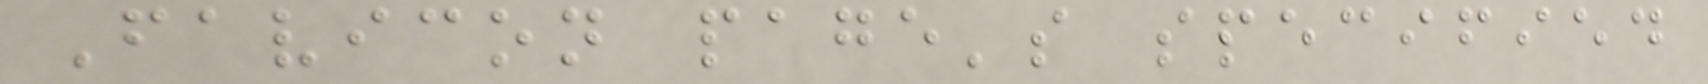Favicon page's specified
